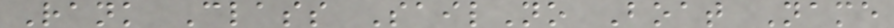Rank Class SailNo Boat Name
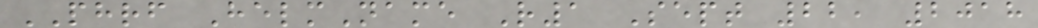PHRF HelmName R1 Sept 22, 2018
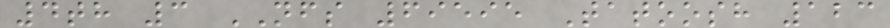4th 3 NFS 69595 Tatoosh 123
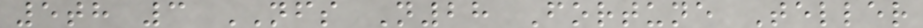5th 3 NFS N28 Fortune Teller
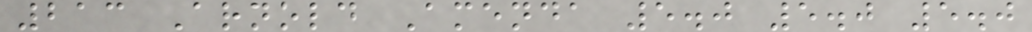213 Arnold Amenda 5.0 5.0 5.0
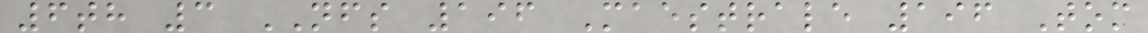6th 3 NFS 196 Maestrale 196 Tom
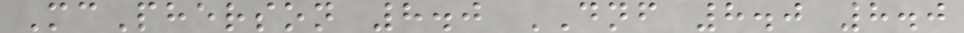McPherson 8.0 DNF 8.0 8.0
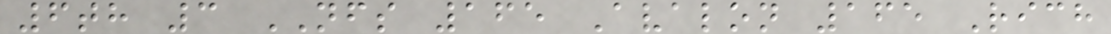6th 3 NFS 165 Avalon 165 Rich
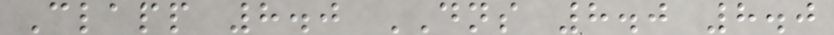Clapp 8.0 DNS 8.0 8.0
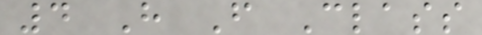4 H F Class
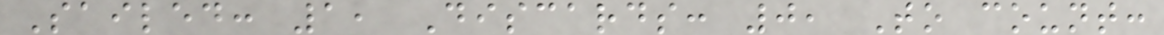Sailed: 1, Discards: 0, To count:
